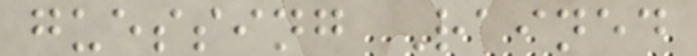guessing Rained
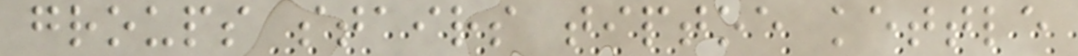groups stairs tiptoe kettle
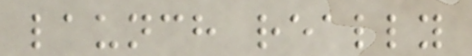launch really
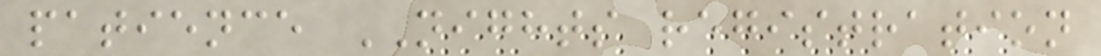patience NIGHTS registration
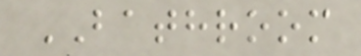BATHROOM
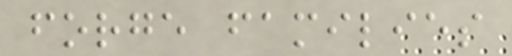forge families
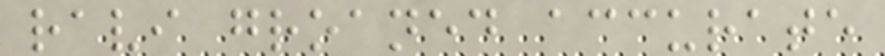ravi groaned accurate
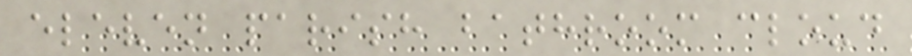eleven parish bathroom cloud
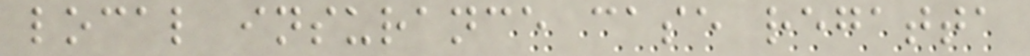local insurance case regatta
